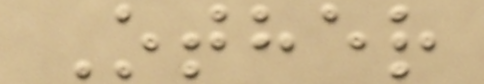Other
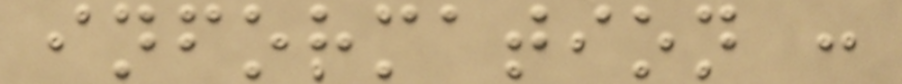information :
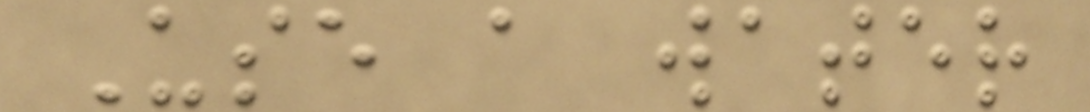Use a water
